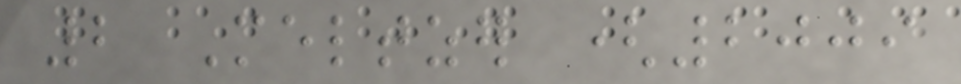2 Meltzer (2009
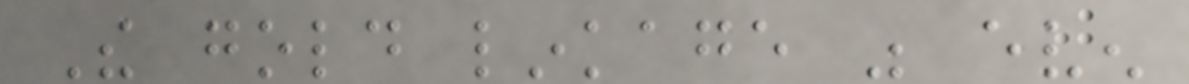The gold linkage was even
